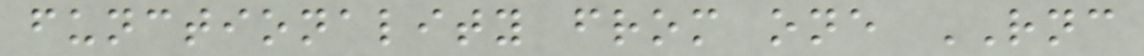functionality from one RNC
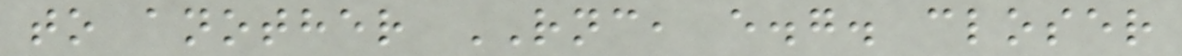to another RNC, e.g. closer
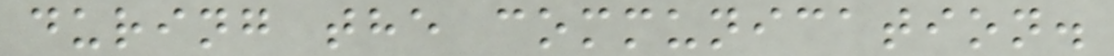during the communication.
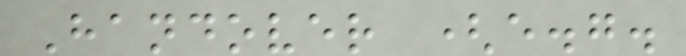Handover (e.g.
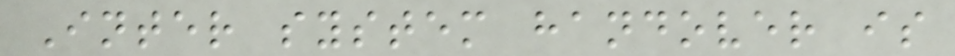Inter system handover is
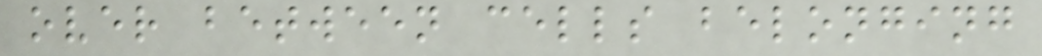over between cells belonging
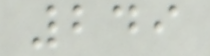249
